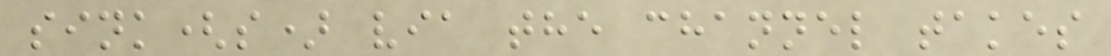sink(s) via the channel takes
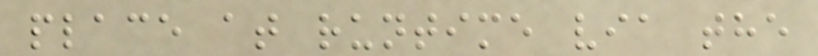place at runtime via the
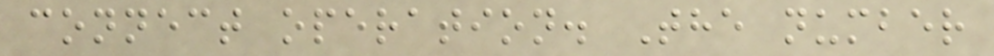connect operation. The number
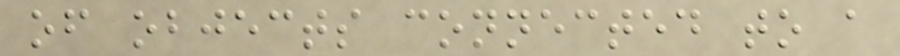of objects connected to a
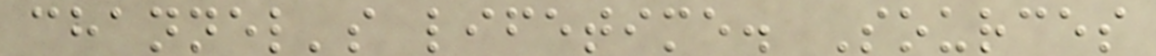channel's lifetime. Sources
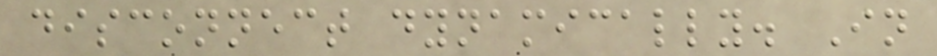disconnect dynamically. In
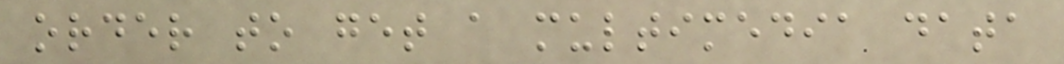order to get a multimedia data
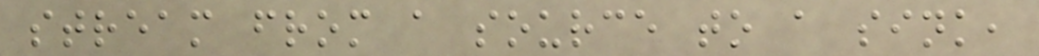stream from a source to a sink,
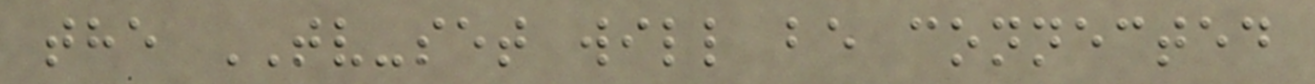the TV-set will be connected
